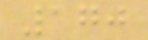170
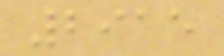2915
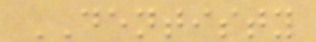DENTISTY
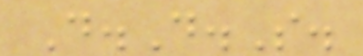D.D.S.
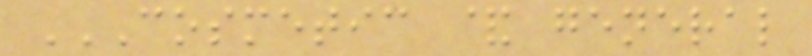COSMETIC & GENERAL
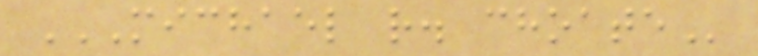MICHAEL R. CHOATE
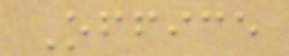Office
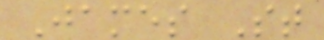James St
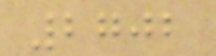2702
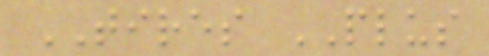TIRES PLUS
